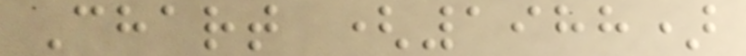Chart (1988)
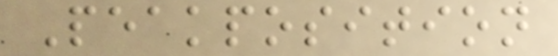Peakposition
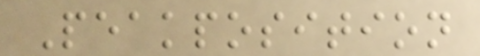Peakposition
